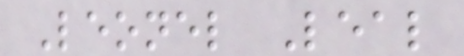Leonel Leal
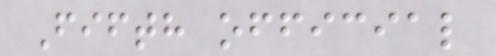Fifth official
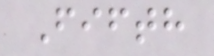Fifth
